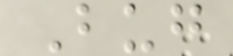Bug
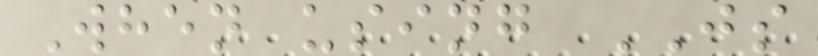When using JS
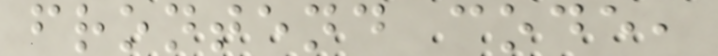frontend code,
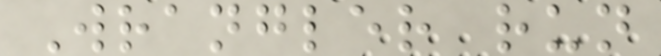Wrangler run
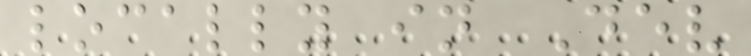locally in Dev
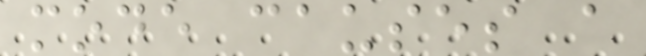mode causes a
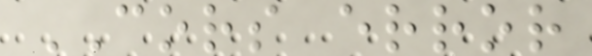CORS error
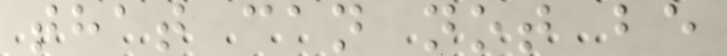that can not be
